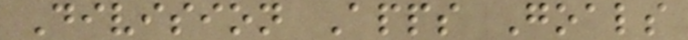Division Apps Goals
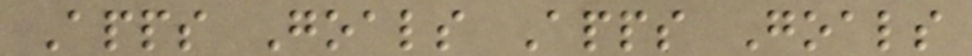Apps Goals Apps Goals
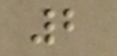2
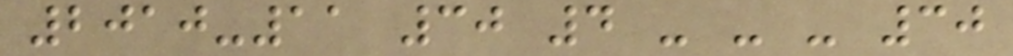2010-11 30 4 - - - 30
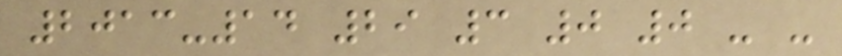2013-14 29 3 0 0 - -
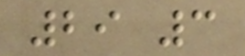29 3
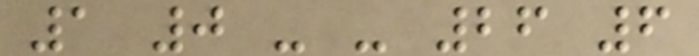1 0 - - 26 6
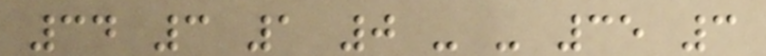34 3 1 0 - - 35 3
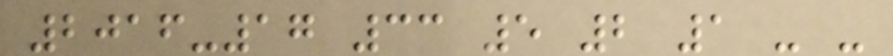2016-17 33 5 2 1 - -
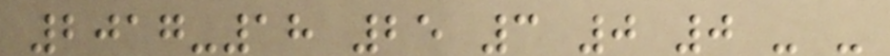2017-18 25 3 0 0 - -
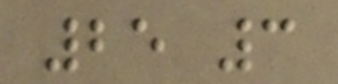25 3
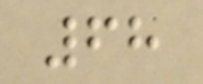68
